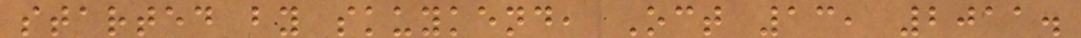started by skuykend, Oct 13, 2011.
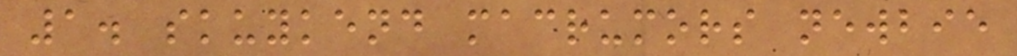1. skuykend macrumors newbie
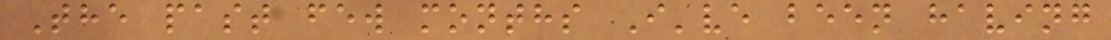The past few months I've been having
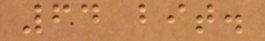64 bit.
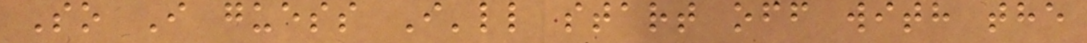So I guess I'll start off with the
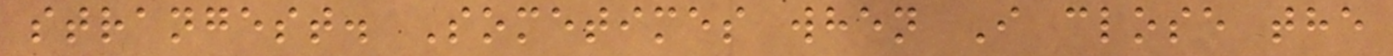strangest. Sometimes when I close the
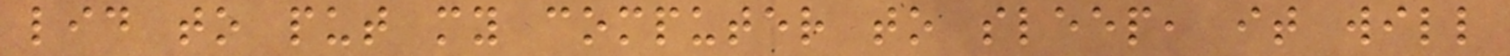lid to put my computer to sleep, it will
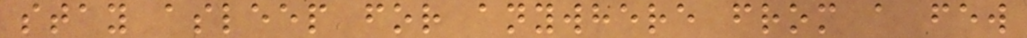stay asleep for anywhere from a few
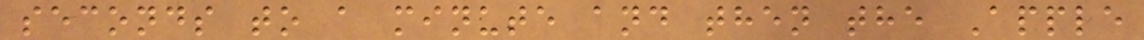seconds to a minute and then the Apple
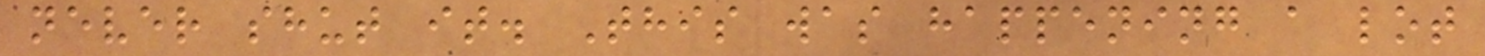never shut it. This was happening a lot
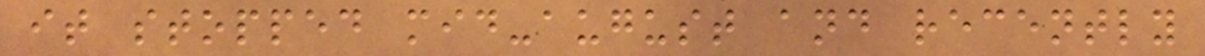it stopped mid-august and recently
